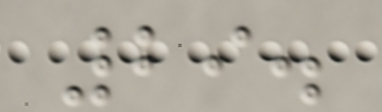29.
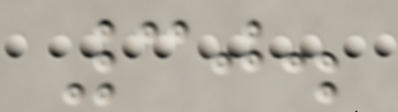30.
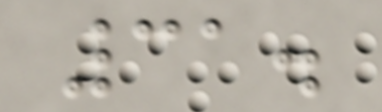31.
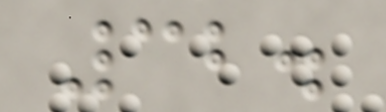32.
